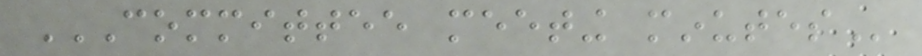COMMITTEE MEETING MINUTES
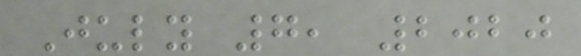July 7, 2020
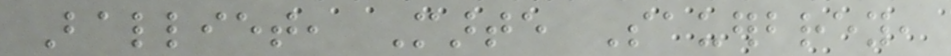Balliet, Marte Sauerbrey,
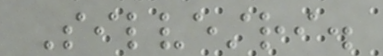Silvestri.
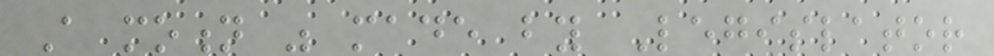A motion was made by Legislator
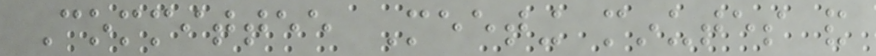Committee Meeting minutes and
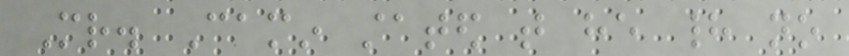Mr. Camin stated that he had no
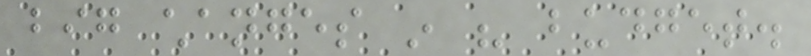big changes in his budget.
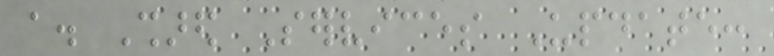a. Shared Services Update:
